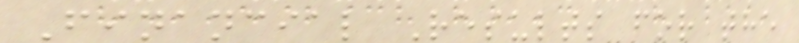Financial Results for the
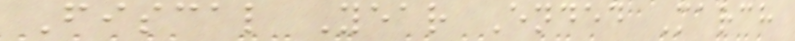Fiscal Year Ended March
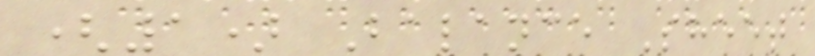(1) Balance Sheet
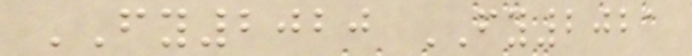FY2020 FY2021
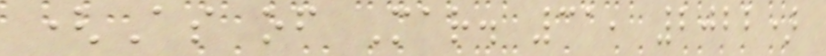(As of Mar. 31, 2022)
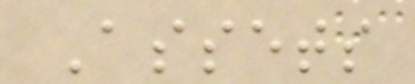Assets
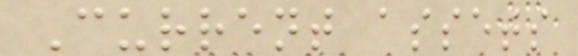Current assets
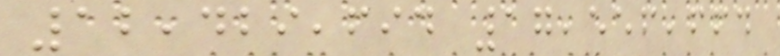12,429,694 17,556,664
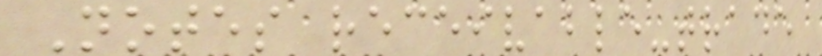Notes receivable-trade
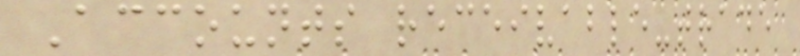Accounts receivable-trade
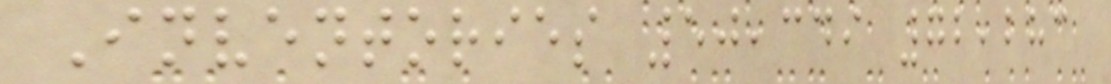Inventories 50,349 72,283
